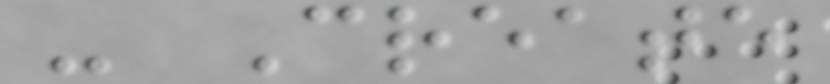- Create
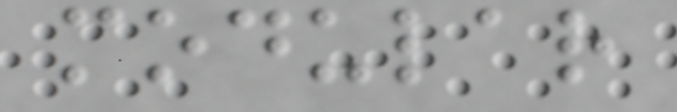modular
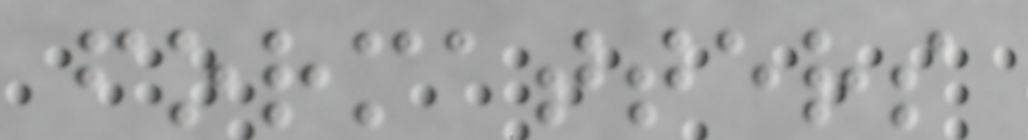formatters
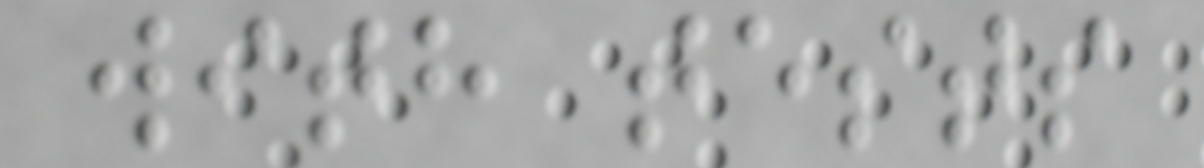with tests
